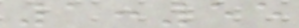1:55
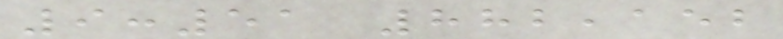9:51 882,152
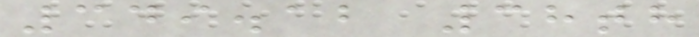349.12 38th
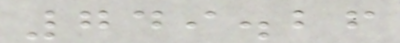749.26
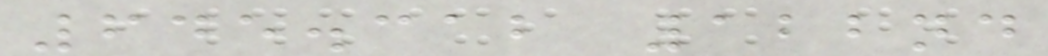645.312 122nd
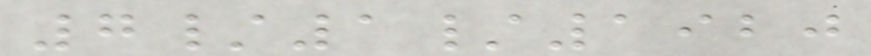7/1/1920
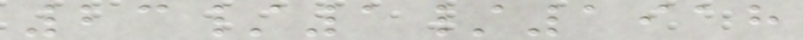23/1/1918
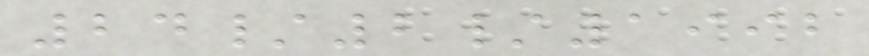24/2/1992
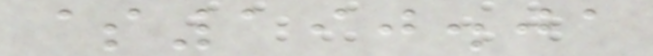$190.01
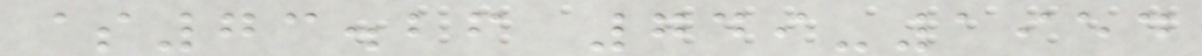$73.26 749-1954
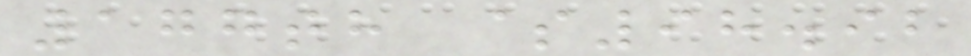177th $98.92
